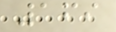169
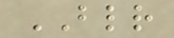BLR
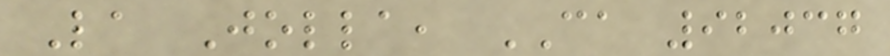La Jolla, CA 92037
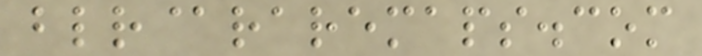blr@raremaps.com
